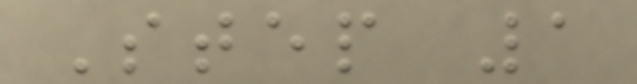Step 1
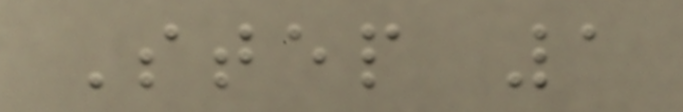Step 1
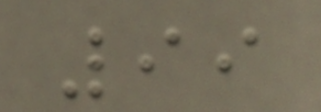99
